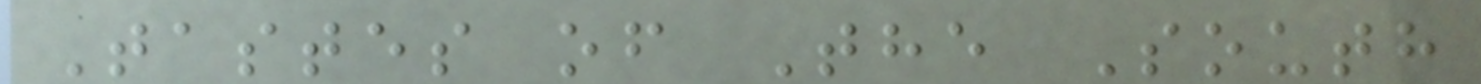Tastes of The South
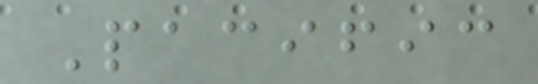Pacific
